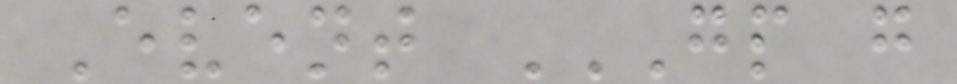Event GP G
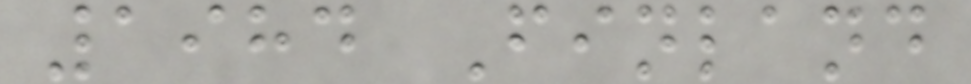1984 Finland
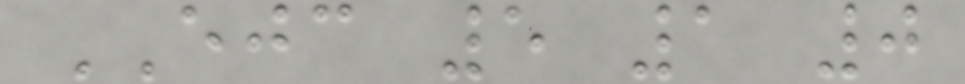EJC 5 1 0
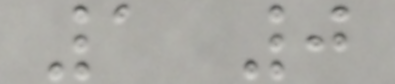1 0
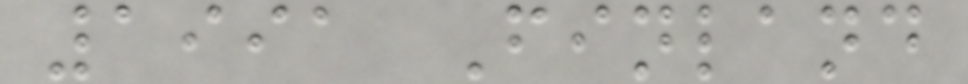1991 Finland
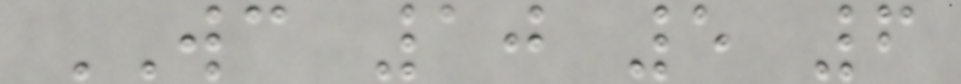WC 10 5 6
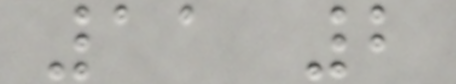11 2
